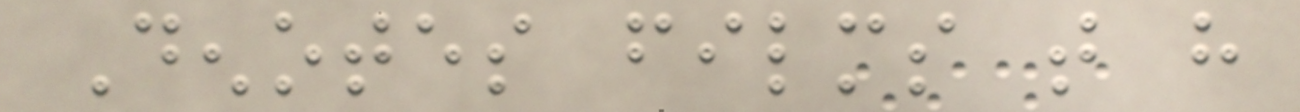Denotes films that have
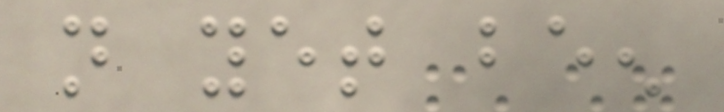not yet been
